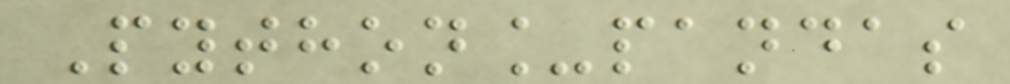Python_pandas
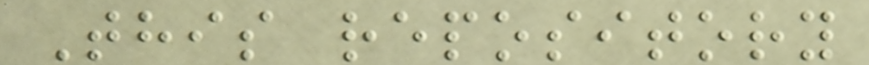This repository
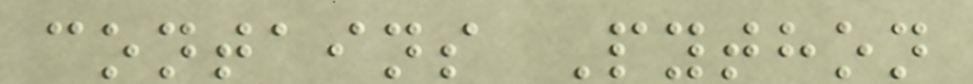contains Python
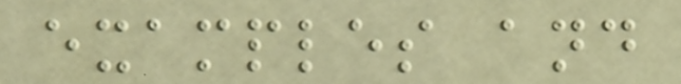examples and
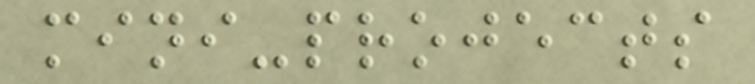mini-projects
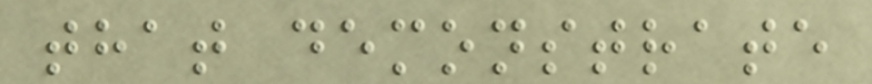that demonstrate
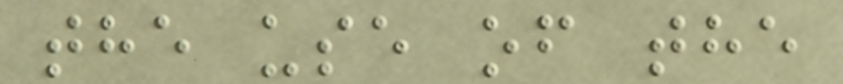the use of the
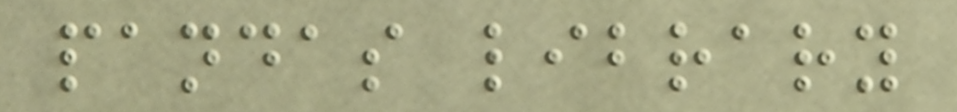pandas library
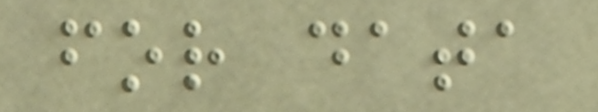for data
